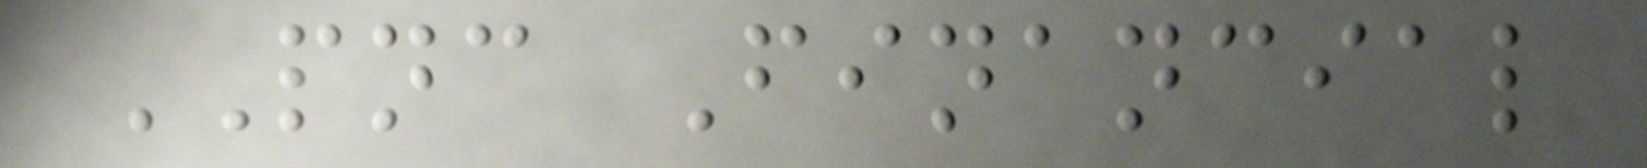PNC Financial
